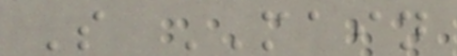S MAIN
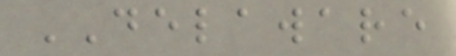DELAWARE
